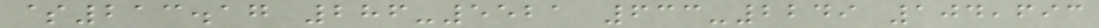$213.17 286-5521 633-2249 104,693
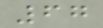67
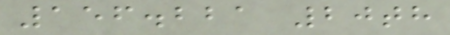156.221 20th
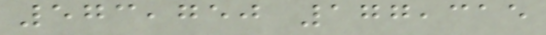573,750 177,315
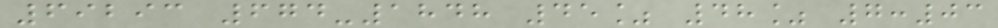69293 674-1848 45% 48% 7:03
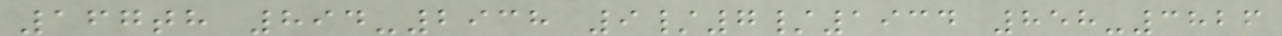167th 894-2938 9/7/1934 858-3826
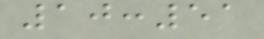10:51
